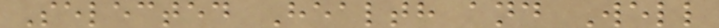Selected Health and Well
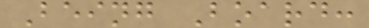Being Board:
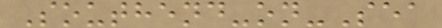Southend-on-Sea
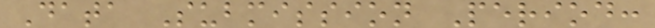Data Submission Period:
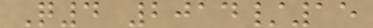Q4 2014/15
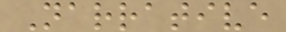Narrative
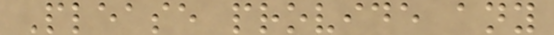Please provide any
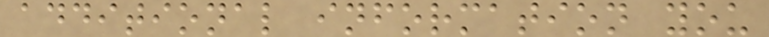additional information you
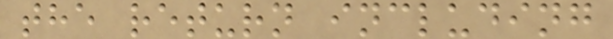the return including
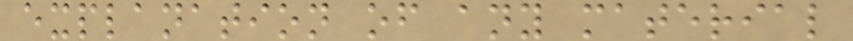explanation of any material
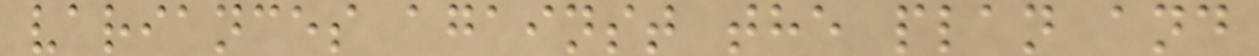variances against the plan and
